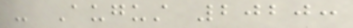- August 2020:
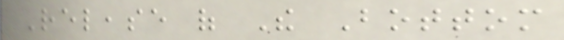Release of The Bottom
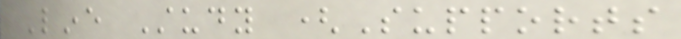Line Study (Supports
